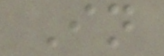In
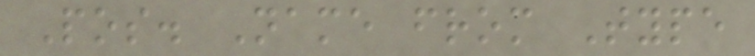Pos. Name from Type
